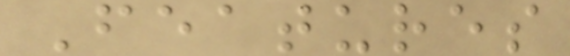Features
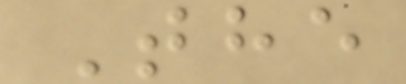The
